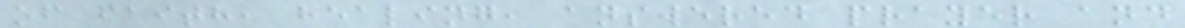of faith, healing, answered prayer and
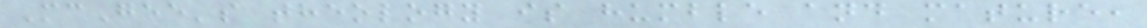McGee's theology is humble and mature,
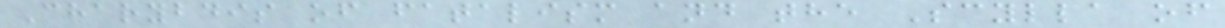Charybdis of fatalism and the Scylla of
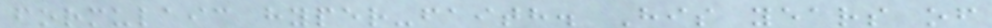formulaic hyper-faith. His years of
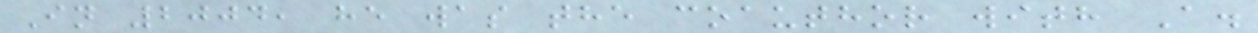In 2004, he was the coauthor with A.
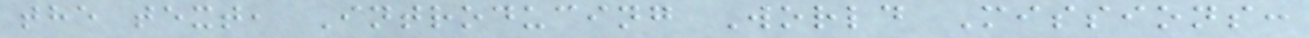the text, Introducing World Missions:
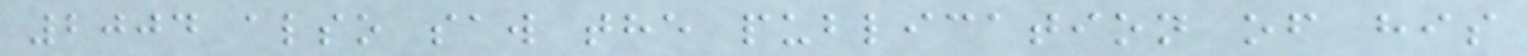2004 also saw the publication of his
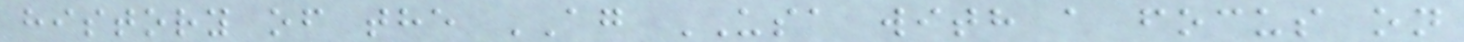history of the AG USA with a focus on
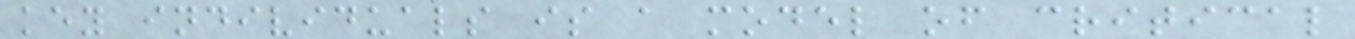key individuals is a model of critical
